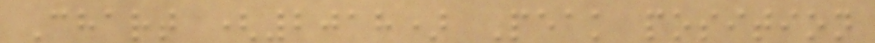Chart (2018) Peak position
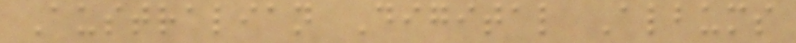Australian Digital Albums
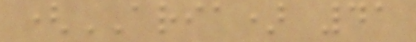(ARIA) 41
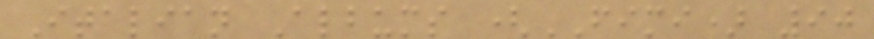Italian Albums (FIMI) 90
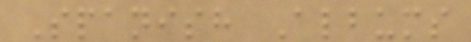Spanish Albums
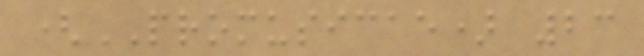(PROMUSICAE) 23
